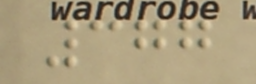377
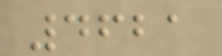4621
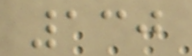130
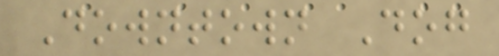Downtown Dog
